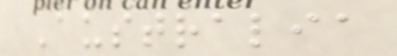Australia
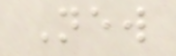New
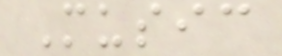Music
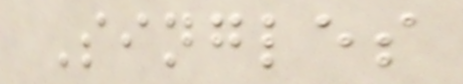Singles
